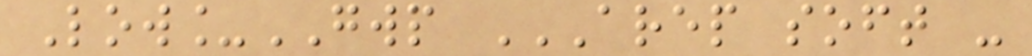Low_GWP AREP SOFT -
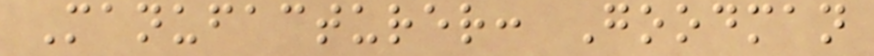Manufacturer: Goodman
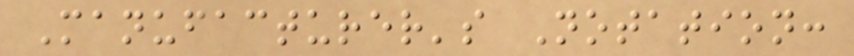Manufacturer's Notation:
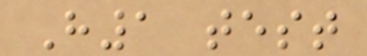H1 test
